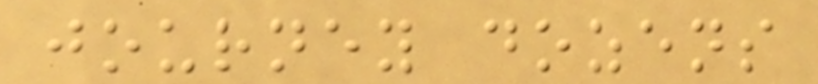journey dozens
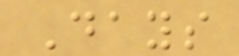Days
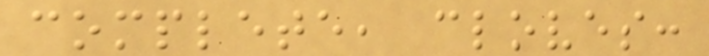complete, cloves:
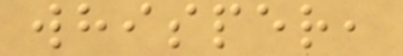whisper,
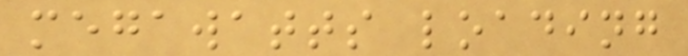megawatts loading
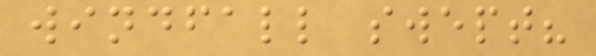windfall swept?
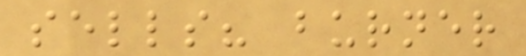sells? burner
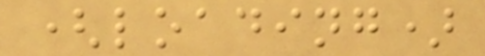(loading)
